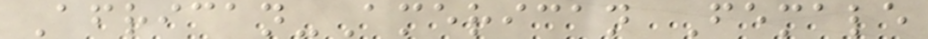African-American Female
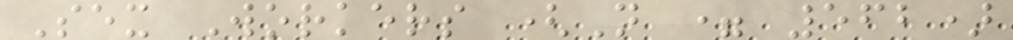Sex Workers (N = 562)
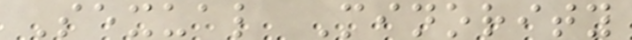Sexual Minority
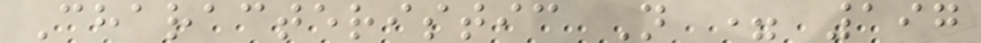Characteristic N = 197
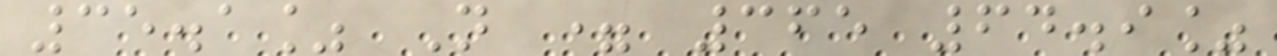35.1% N = 365 64.9%
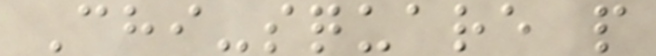Chi-square p
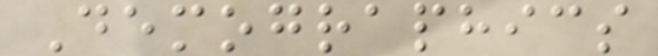Demographics
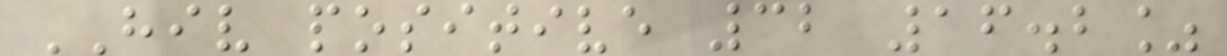HIV positive 32 16.2%
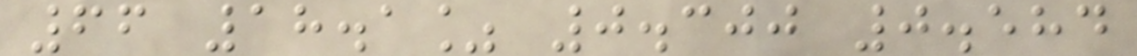66 18.1% 0.300 0.584
